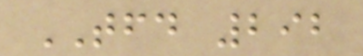TFD 292
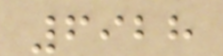6928
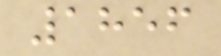1856
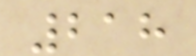218
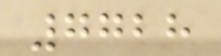7728
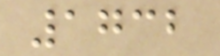1732
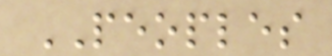PEOPLES
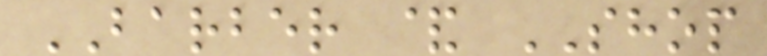BARBER & SHOP
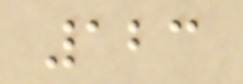123
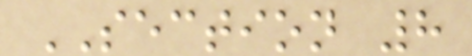SECTION 8
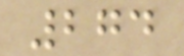274
